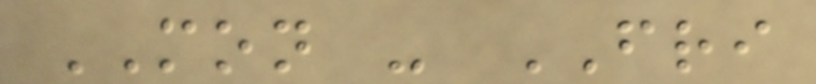MON - FRI
